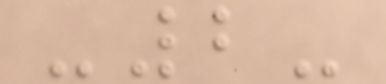-2-
